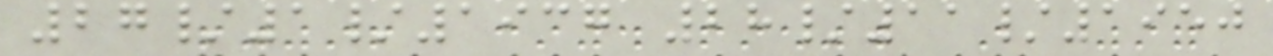27/1/1937 28/11/1950
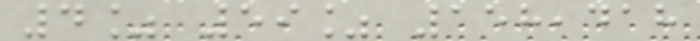4% 59% 158,418
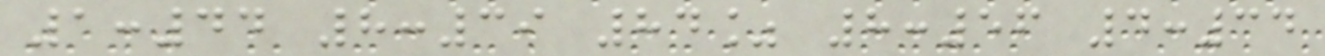1:44 8:39 84% 8:56 4:34
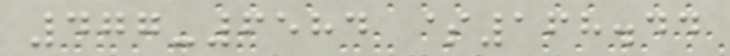477-6584 $168.44
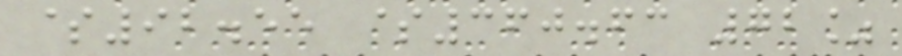$92.55 $360.63 72%
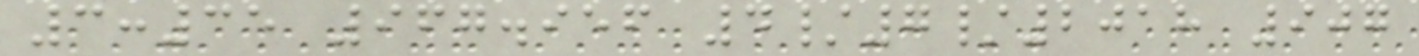3:35 967.956 4/7/2018 907
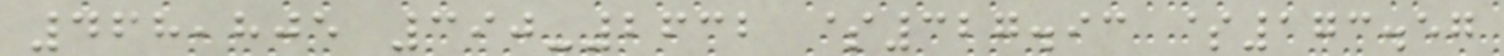468,805 390-2632 $327.93 $173.57
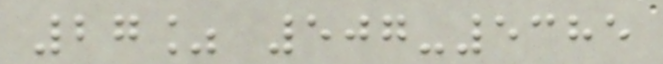27% 507-5385
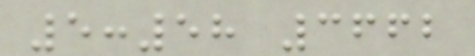5:58 3662
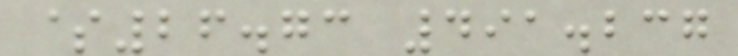$26.73 491.237
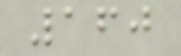160
